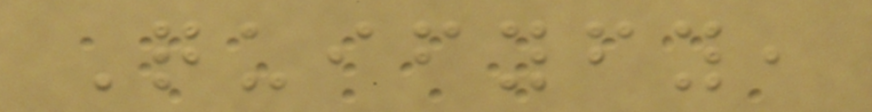Quifyfy,
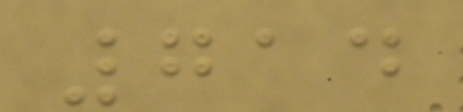714
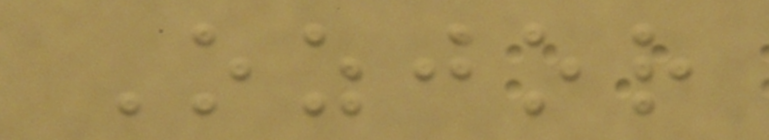Ozjor
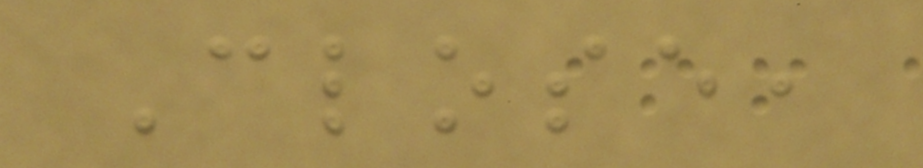Close,
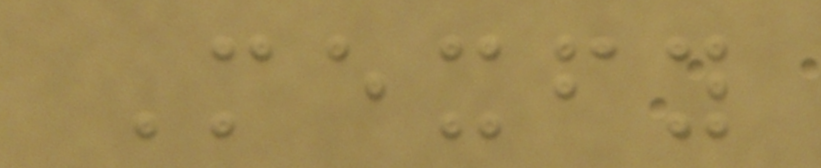Mexfy
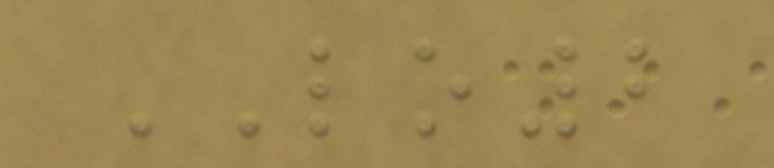LO2
